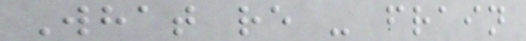What re - frain
